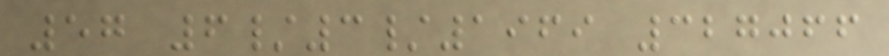57 6/3/1969 327066
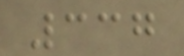337
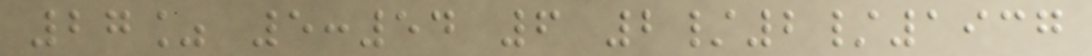27% 5:54 6 2/2/1937
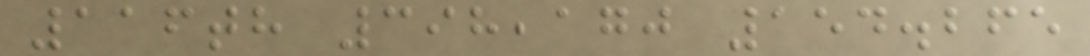116th 398,170 154.265
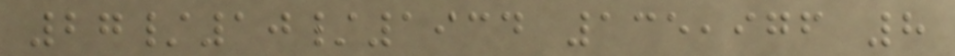27/10/1934 135,976 8
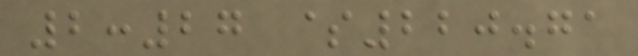2:27 $220.71
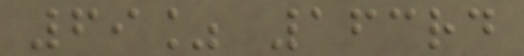69% 163rd
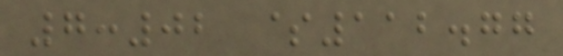7:02 $112.77
